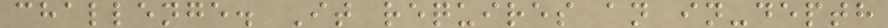challenge. It requires an in-depth
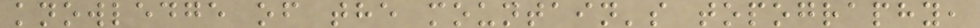knowledge of the mountain's topography,
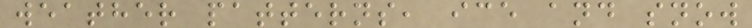weather patterns, ice and snow
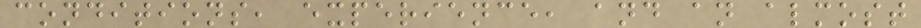conditions, experience, and an almost
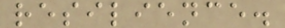resilience.
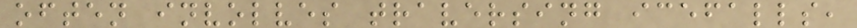often involves traversing icefalls,
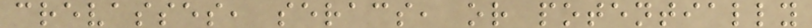crevasses, seracs, or potentially
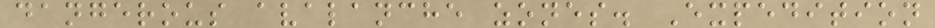dangerous avalanche zones. Expedition
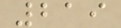219
